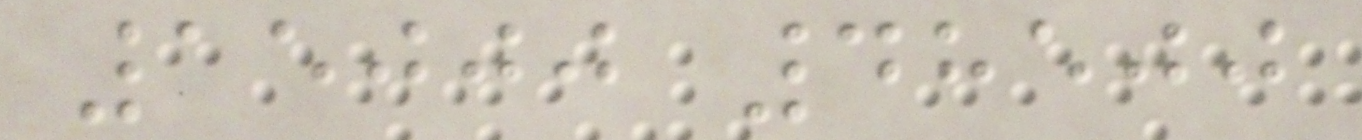15000 48500
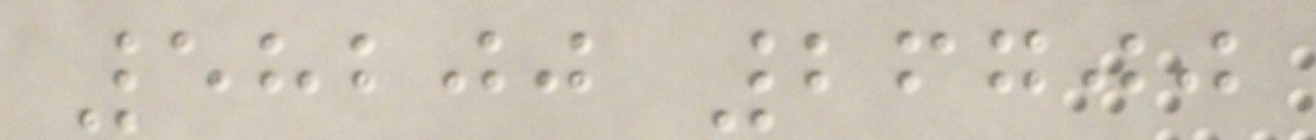58200 26700
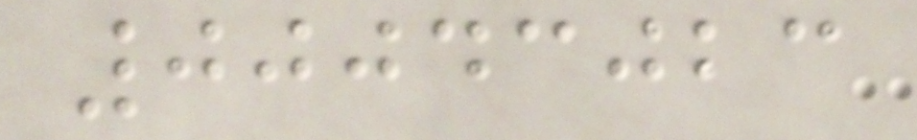00043023
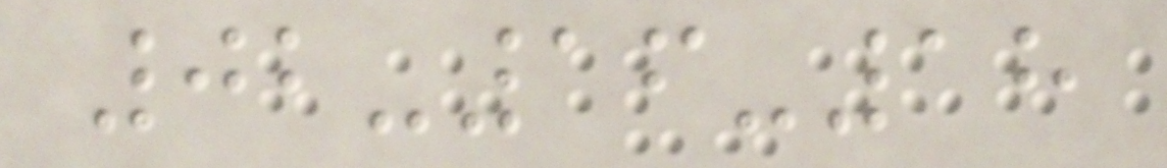02-16-18
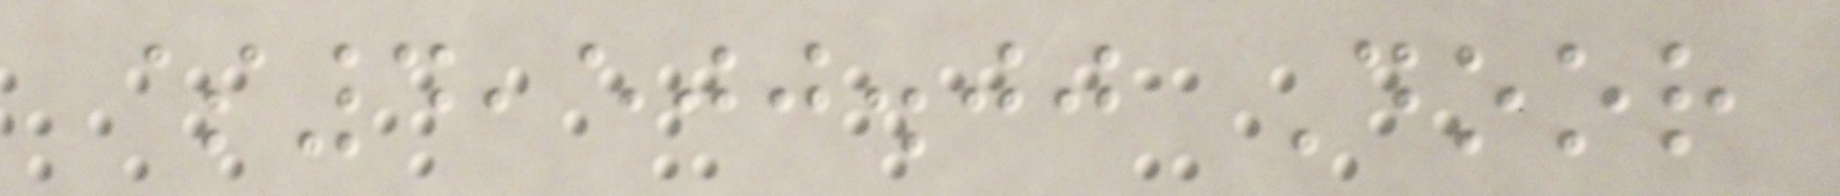$4,500.00 Door
